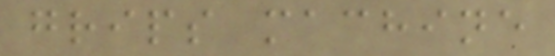grips machine
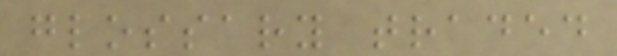glossary traded
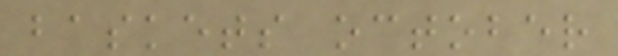baskets october
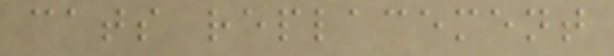cats replacement
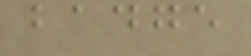badge
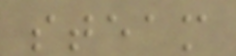steam
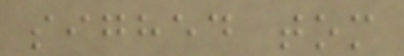sighed tom
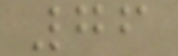76
